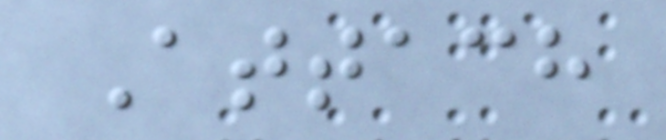Attach
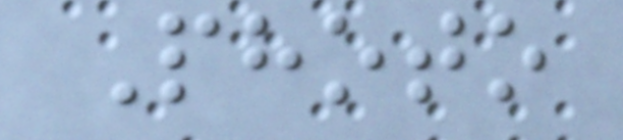Photo
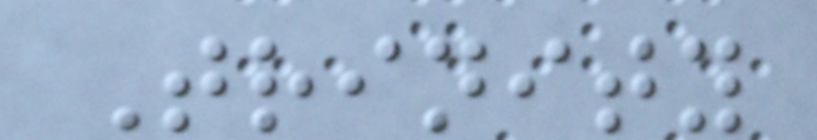Trinity
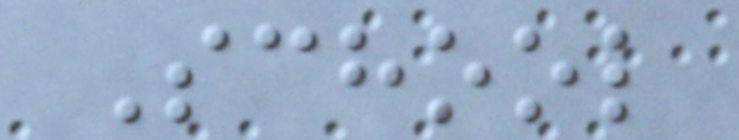School
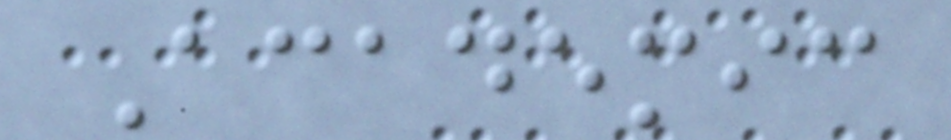Academic
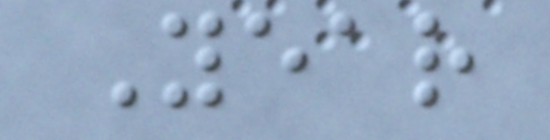Year
